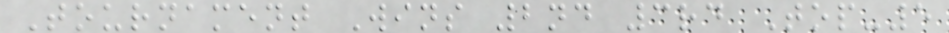Tournament Wins 2nd 3rd Top-5
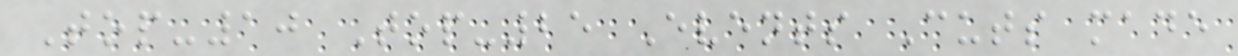Top-10 Top-25 Events Cuts made
